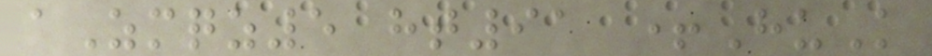aZmqz5 ht91 +HuK
